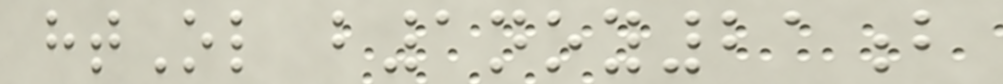htOl b1noy21b
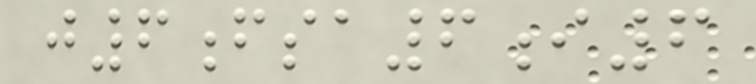j6fsa6i6
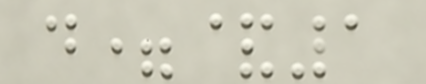d=&1
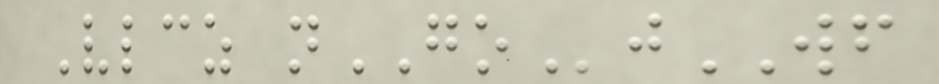Vlcz nGOjWF
